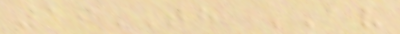19TH AV
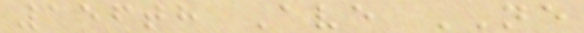156th Ave NE
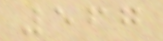567
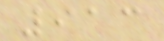913
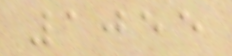1055
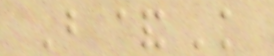B&K
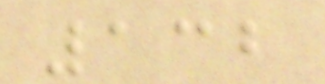132
